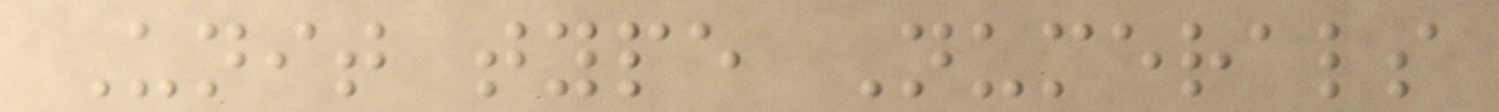Unit type Numerals
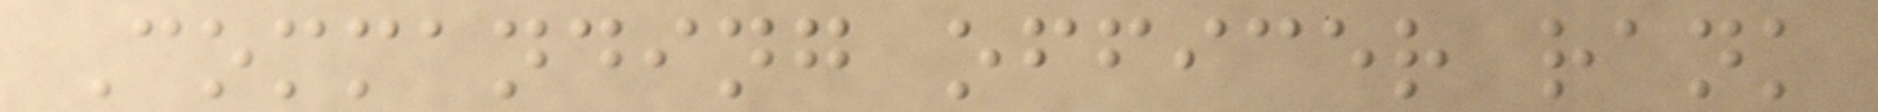Commanding officer rank
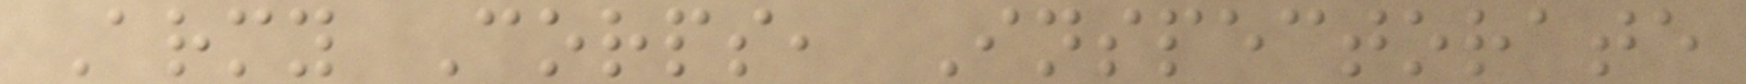Army Corps, Inspectorate
